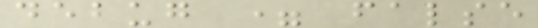debug = false
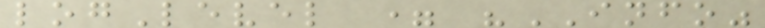logLevel = "INFO"
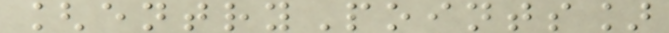[entryPoints]
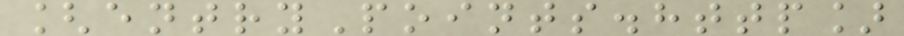[entryPoints.http]
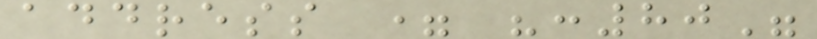address = ":80"
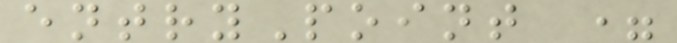entryPoint =
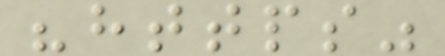"https"
